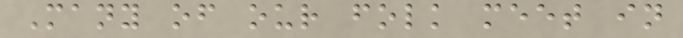Many of our folk meet in
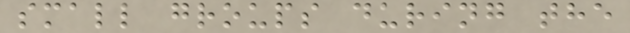small groups during the
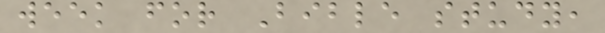week for Bible study,
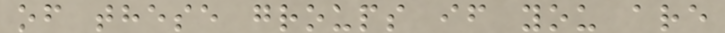of these groups if you are
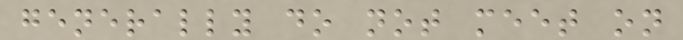generally do not meet on
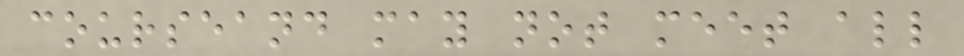courseand may not meet all
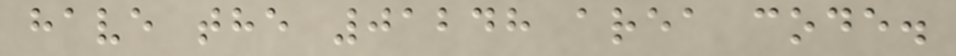have the 01248 area code.
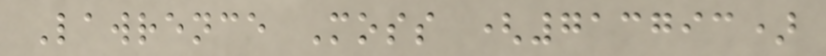Lawrence Moss (713793)
